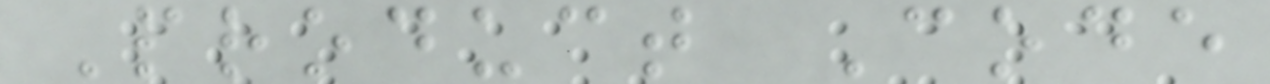Product Code
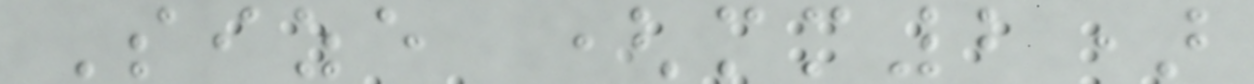Size (mm2)
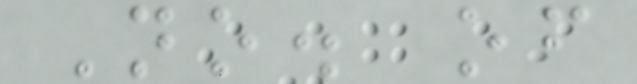No. of
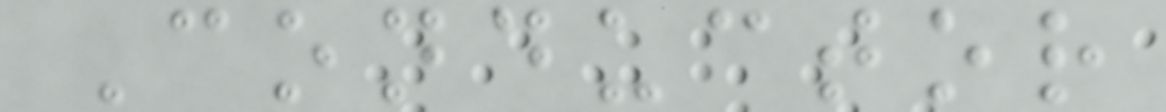Conductor
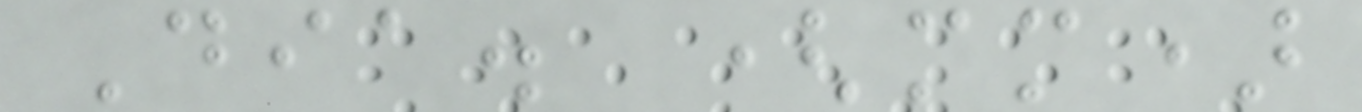Dia. (mm)
